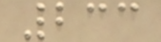233
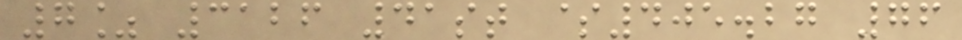7% 3126 41st $405.27 76
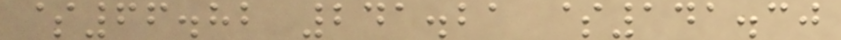$66.82 241.21 $141.30
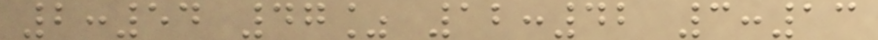2:54 47% 12:42 3:13
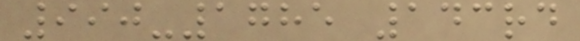990-1785 143rd
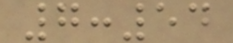7:54
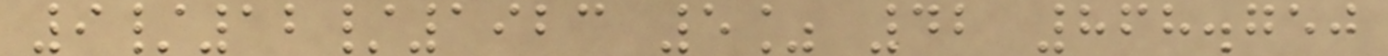9/12/1923 5% 42 868.750
